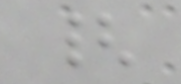{
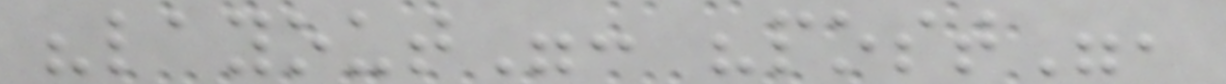"layout": "post",
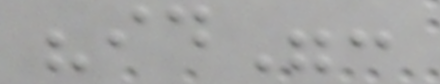"id":
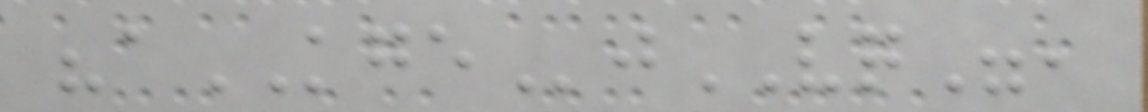"aKGEjVQ",
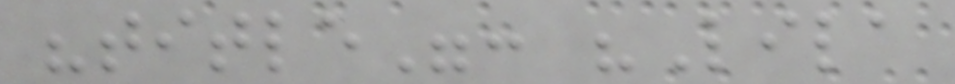"title": "Lila
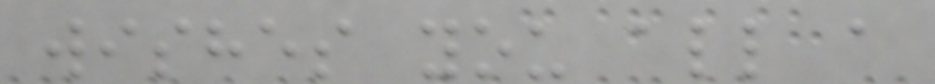wishes you all a
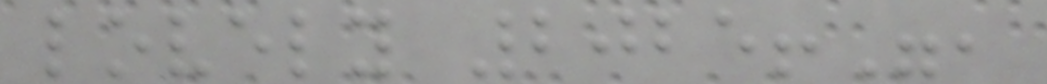lovely 2025!",
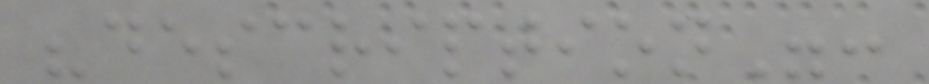"description":
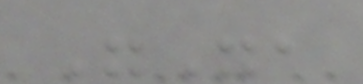"",
